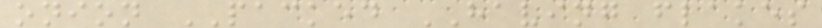onion PACKED HAVING flakes
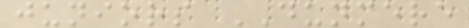juniors DUNMERE
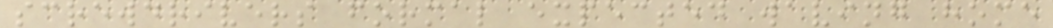screwdrivers formal expected waving home
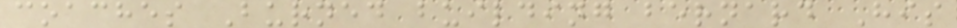coaches Burned building bernard His
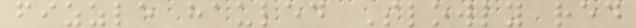fizzle hauled Slowly red
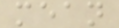mean
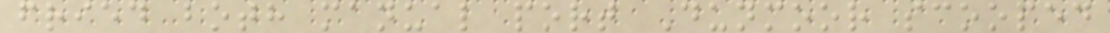fried both manual port Dunmoor scooped
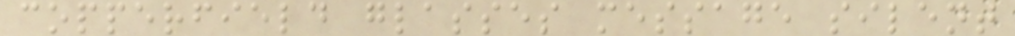copperfield glasses message silent
